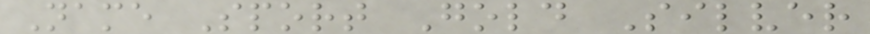Name Sport Gold Silver
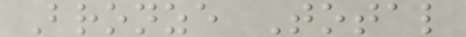Bronze Total
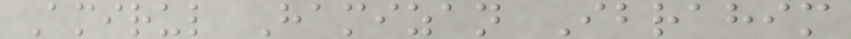Amirul Hamizan Ibrahim
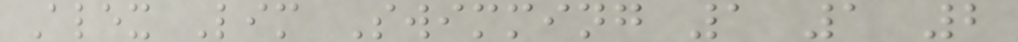Alex Lim Swimming 1 1 2
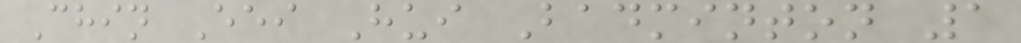Chin Eei Hui Badminton 1
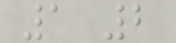1 2
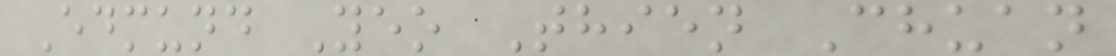Edmund Yeo Thien Chuan
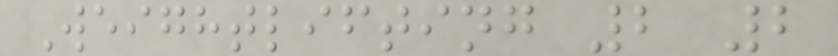Weightlifting 2 2
